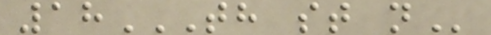18TH ST N
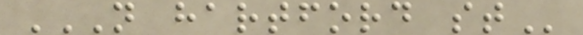N HARTFORD ST
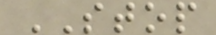STOP
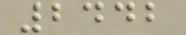2442
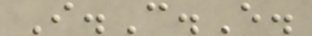I.C.E.
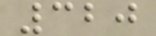320
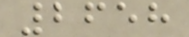2658
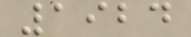1924
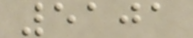5101
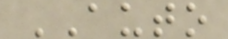AUTO
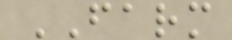FARM
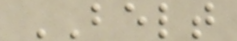BELT
